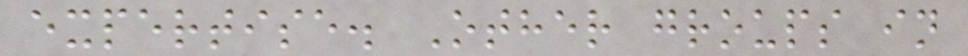expertise. Other groups in
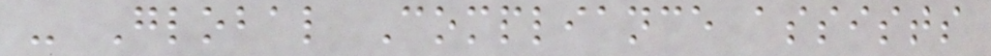- Global Compliance assists
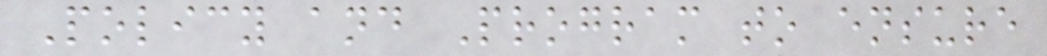Policy and Program to ensure
